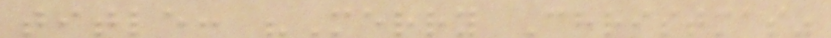title: "Merry Christmas"
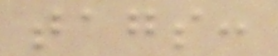tags:
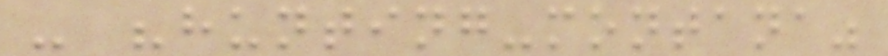- "hunting-montana"
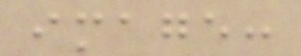image:
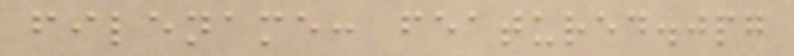filename: featured.jpg
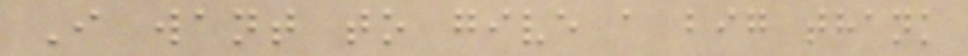I want to give a big thank
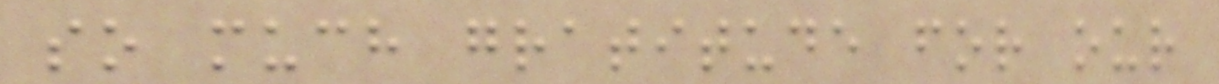so much gratitude for our
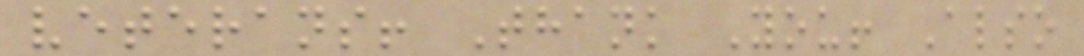veterans! Thank You! Also
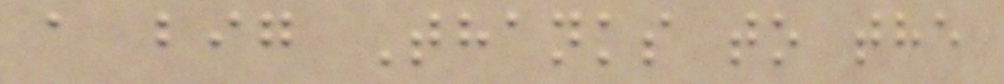a big Thanks to the
